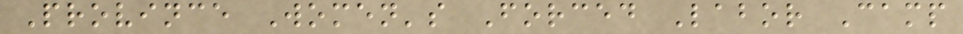Province Women's Forced Labor Camp
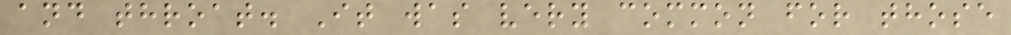and throat. It was very common for those
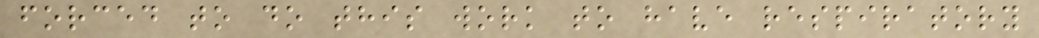forced to do this work to have respiratory
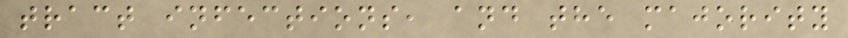tract infections, and the majority
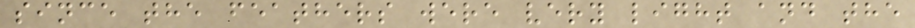since the feathers were very light and the
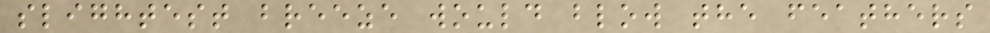slightest breeze would blow the feathers
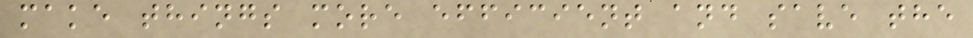make things more efficient and save the
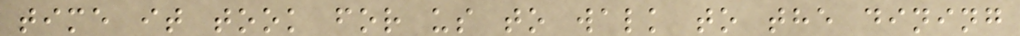time it took for us to walk to the dining
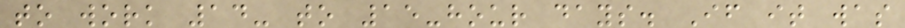to work 14- to 15-hour days. If it was
